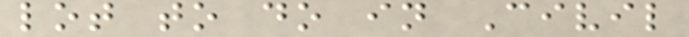lot to do in Civil
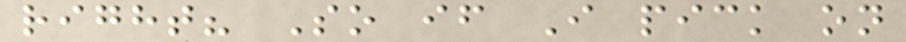right? So if I pick on
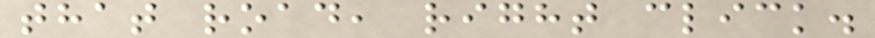that road, right click.
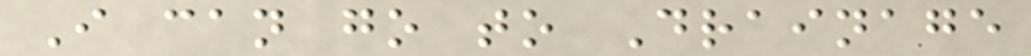I can go to Drainage
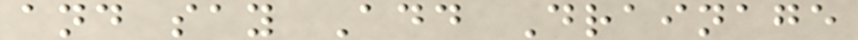and say Add Drainage
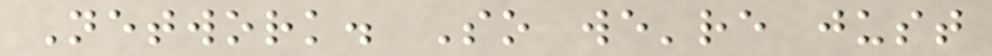Network. So we're just
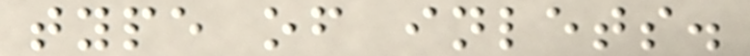type of inlets.
